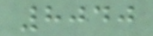8040
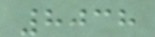8038
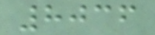8036
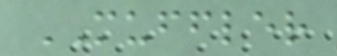MUFFLER
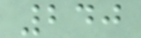240
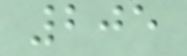205
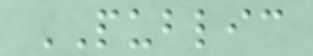PUBLIC
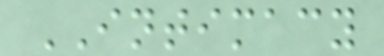INTIMACY
